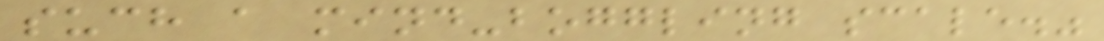such a mind-boggling scale."
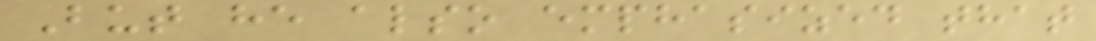But he also emphasized that
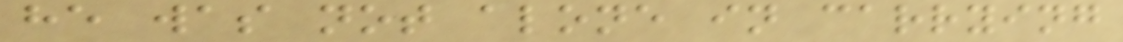he was not alone in carrying
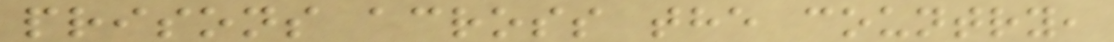prisons across the country,
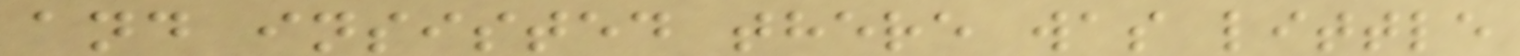and insisted there was little
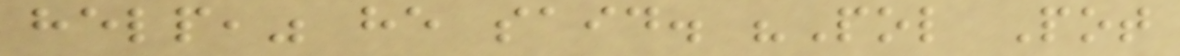help," he said. "Pol Pot
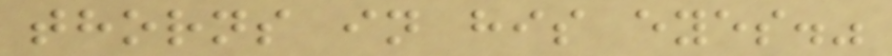thorns in his eyes."
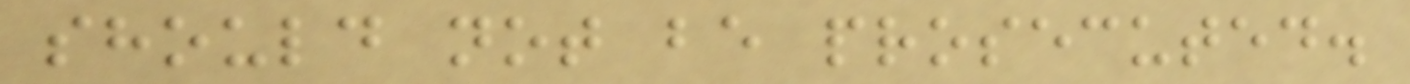should not be prosecuted.
